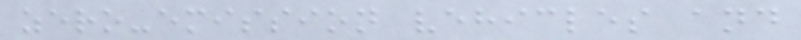zero-emission vehicles and
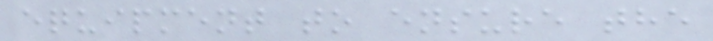equipment to ensure the
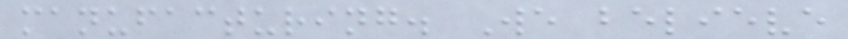manufacturing. We believe
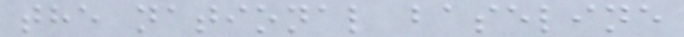the national baseline
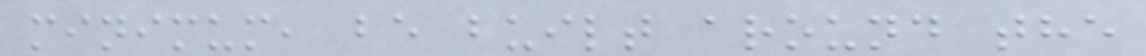minimum, be built around the
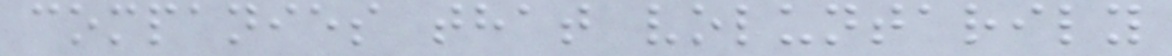companies that voluntarily
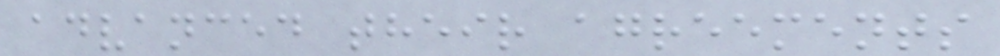advanced their agreements
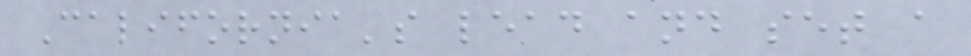California's lead and set a
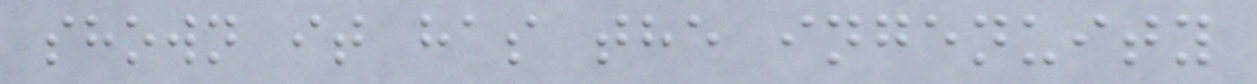shown it has the ingenuity
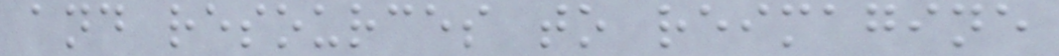and resources to reimagine
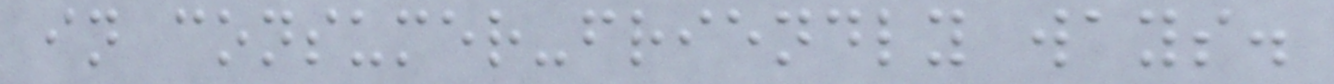in consumer-friendly ways.
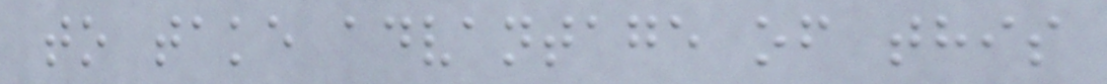to take advantage of this
